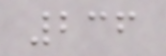236
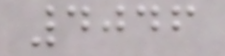4046
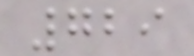729
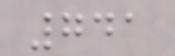741
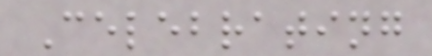Celebrating
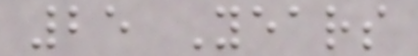25 Years
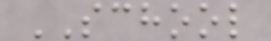SCHOOL
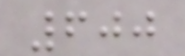600
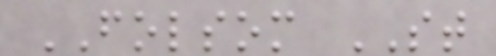FOLSOM ST
